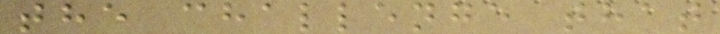the challenge that
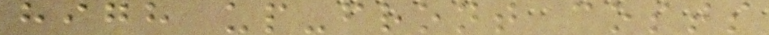high up-front costs
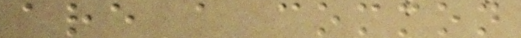are a common
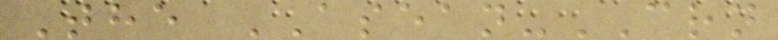The ASEAN-CRN
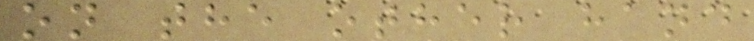on the other hand
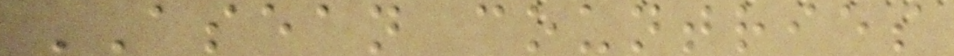ASEAN countries
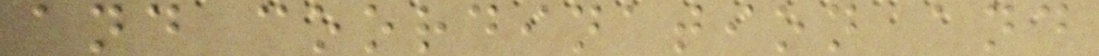and coordination and
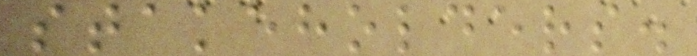stakeholders.
